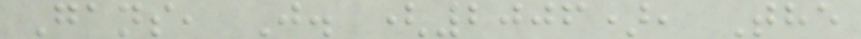Gans, J. (2006), The
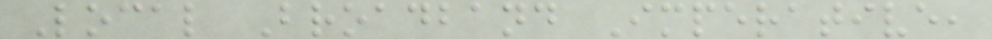Local Broadband Imperative,
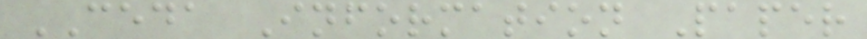CEDA Information Paper
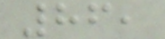86,
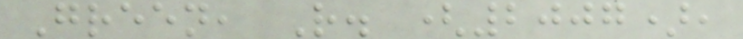Green, R. (2007),
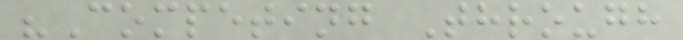"Competing Through
